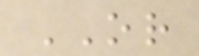OR
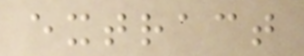extract
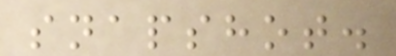snapshot.
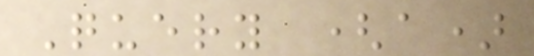Query (a)
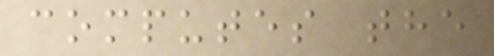computes the
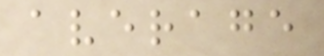average
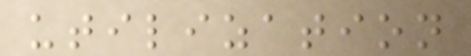utilization
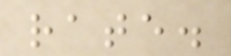rate.
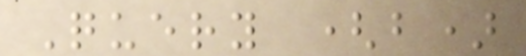Query (b)
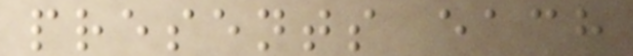presents each
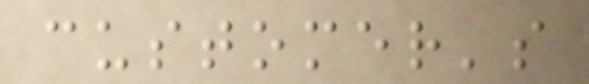customer's
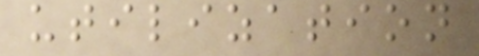utilization
